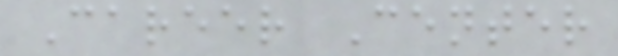Career Center
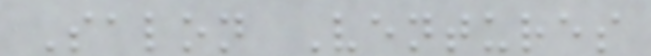Salon Ventures
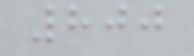800
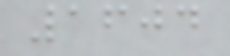1604
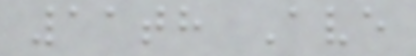11th Ave
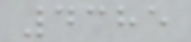4385
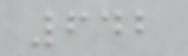642
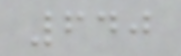640
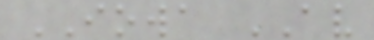IOWA AV
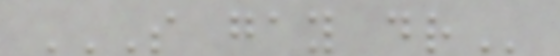S GAY DR
